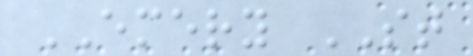EMERY ST
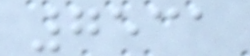7531
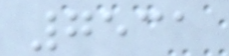7531
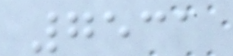7531
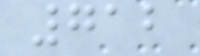712
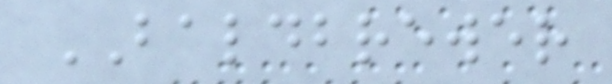BALDBREWER
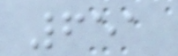651
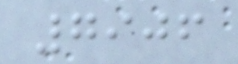7906
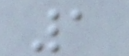1
